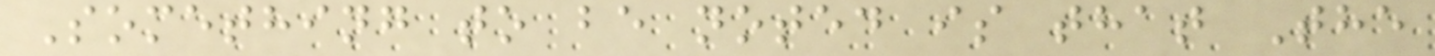Something to be noted is that The
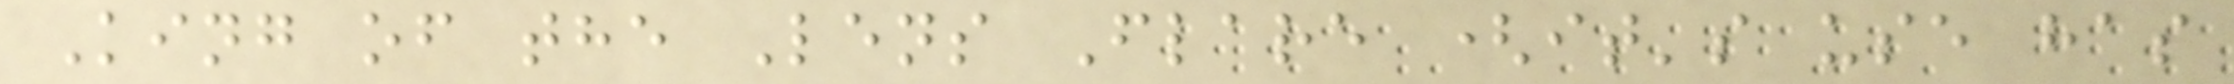King of the Lens Flare (it's use has
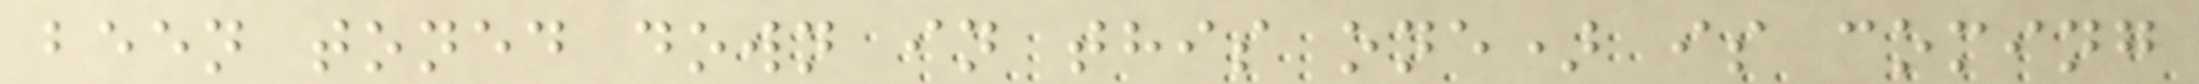been toned down in this one) is coming
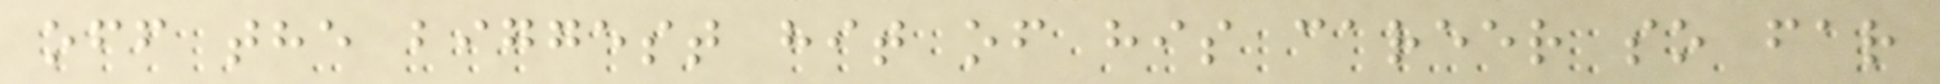off the biggest hit of his career so far
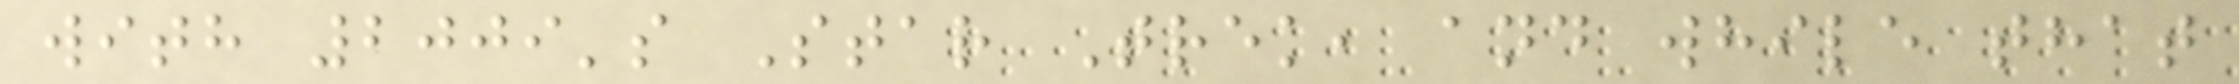with 2009's Star Trek, and while that
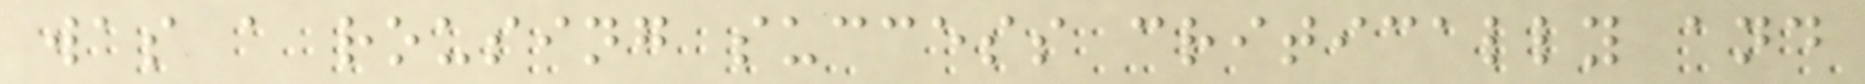was a rousing success critically and
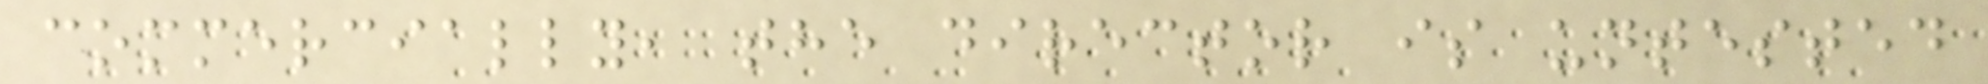commercially, the director is untested
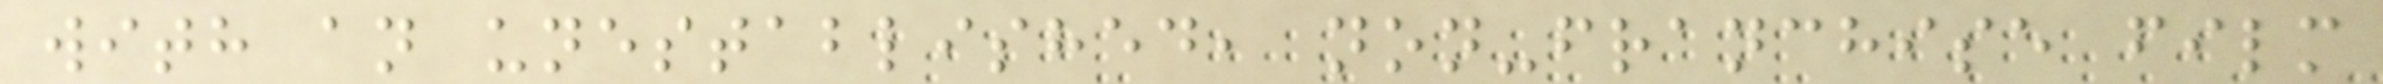with an unestablished, non-franchise film
